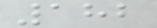182
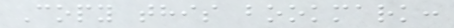Copy this bookmark:
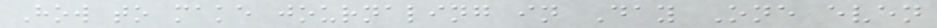How to make journaling in Day One even
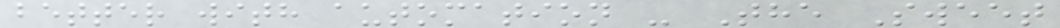better with automation - The Sweet
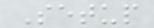Setup
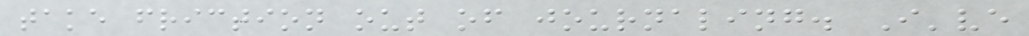take friction out of journaling. I've
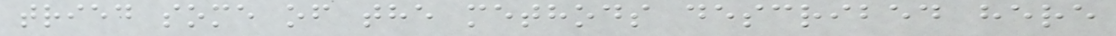tried some of the methods described here
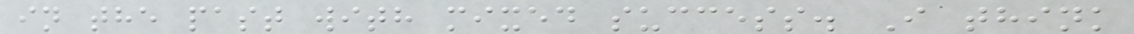in the past with mixed success. I think
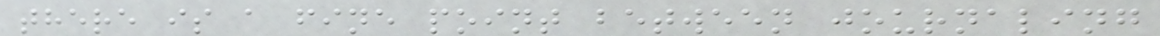there is a fine point between journaling
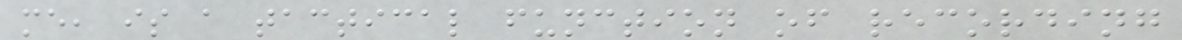me, is a tactical function of recording
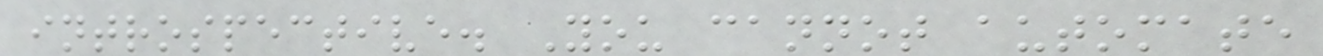introspective. You cannot automate
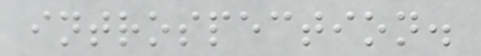introspection.
